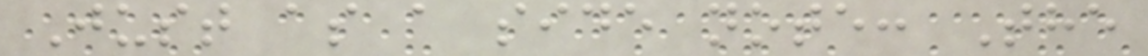Just as a side note: The
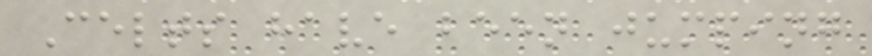Celts have been jumping
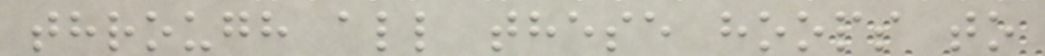through all these hoops to
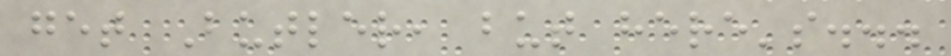get Butler, but here's...
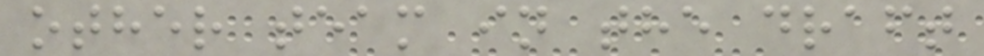other team in the draft
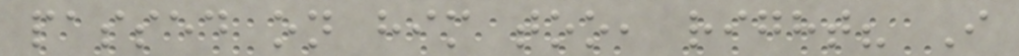passed on him too, right? I
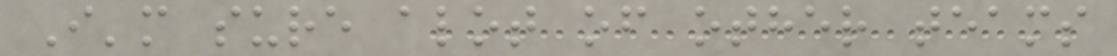I'm sure alot of other teams
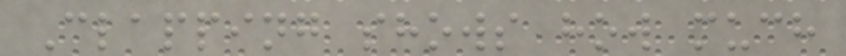Clapping shows how much
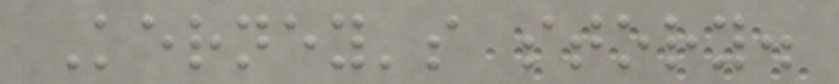Kerney's story.
